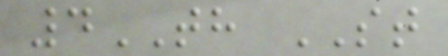4TH ST
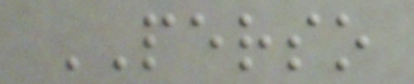PERSO
